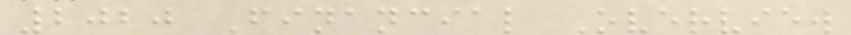2020 Financial Overview
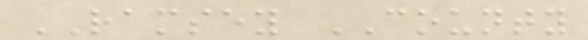RAMSEY COUNTY
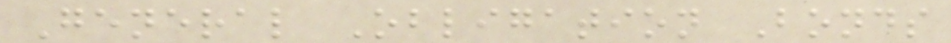General Obligation Bonds
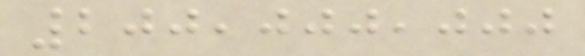200,000,000
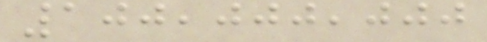100,000,000
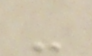-
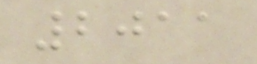2011
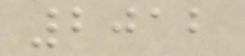2012
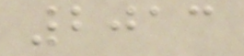2013
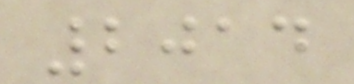2014
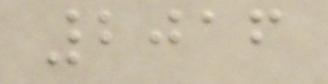2016
